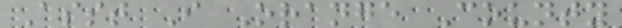Asst I Orange County
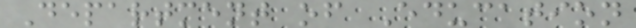Department of Education
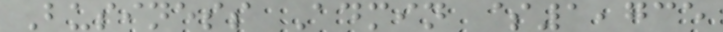Business Admin $1,735
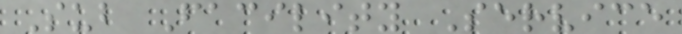Sub Facility Service
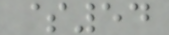$54
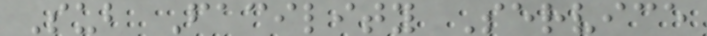Sub Facility Service
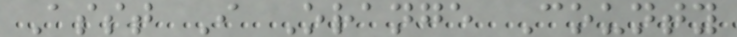Asst I Orange County
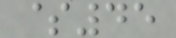$45
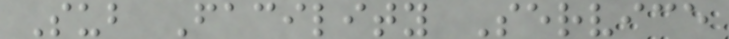Sub Facility Service
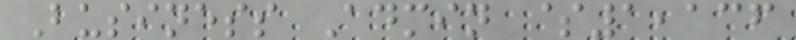Business Admin $1,136
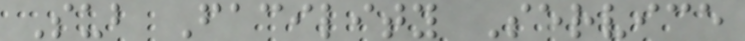Sub Facility Service
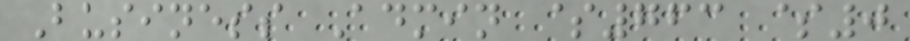Business Admin $763 $0
